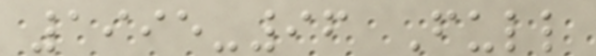1995-96 Full
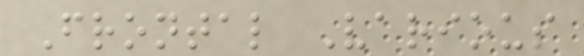Frontal Various
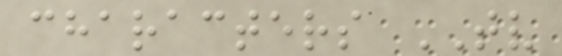characters TV
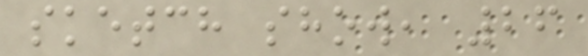sketch show, 26
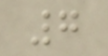7
